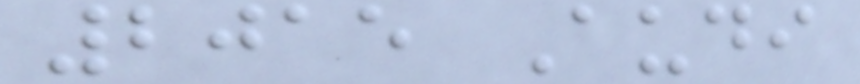2015 Audi
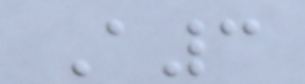A3
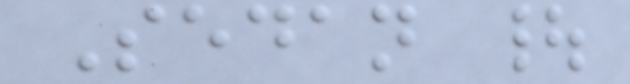Sedan |
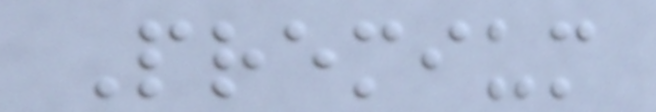Premium
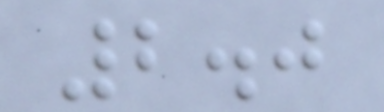2.0
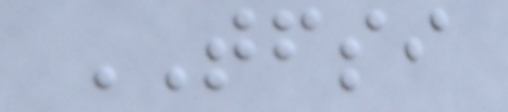TFSI
